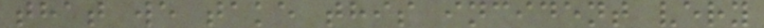that we take this incident very
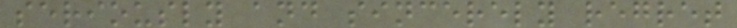seriously and sincerely regret
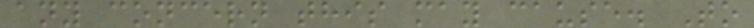any concern this may cause. To
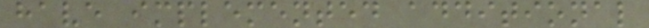have implemented additional
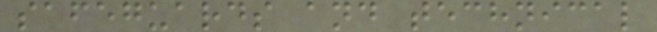safeguards and technical
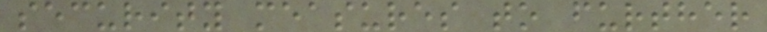security measures to further
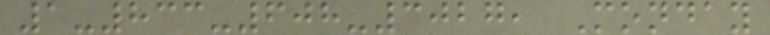1-833-608-3027, Monday
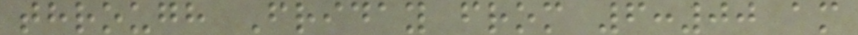through Friday from 6:00 am
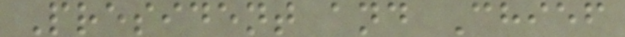President and Chief
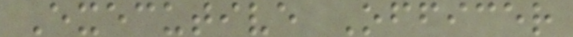Executive Officer
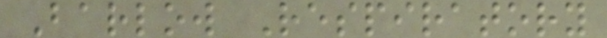Barlow Respiratory
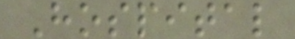Hospital
